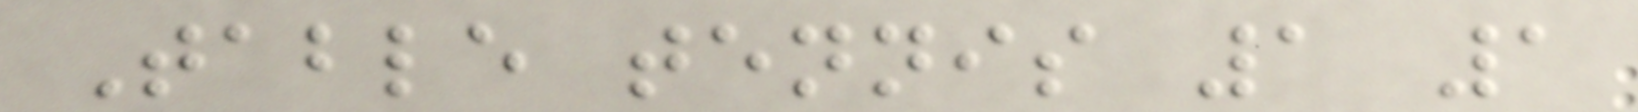Table tennis 1 1
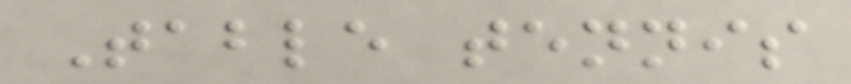Table tennis
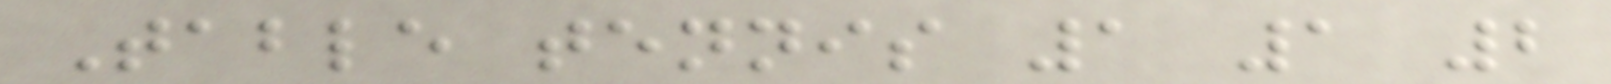Table tennis 1 1 2
